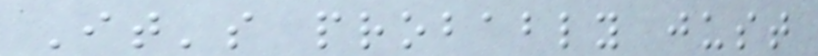It's probably just
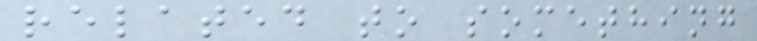related to something
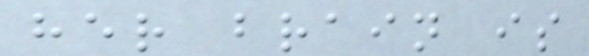her brain is
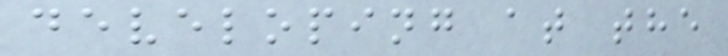developing at the
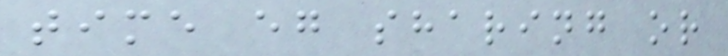time eg sharing or
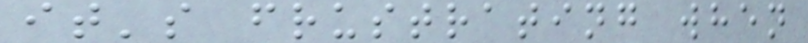it's frustrating when
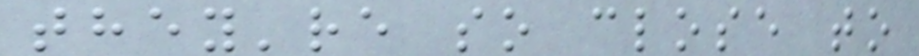they're so close to
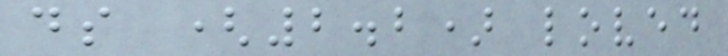ds (2.2) loved
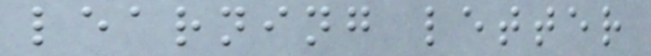learning letter
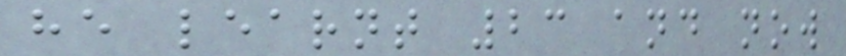he learnt 23 and now
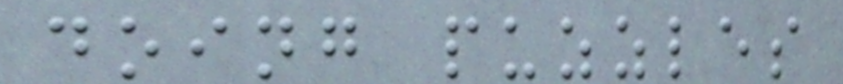doing puzzles
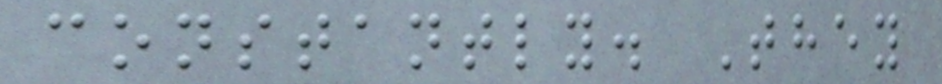constantly. They
